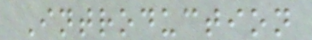Introduction
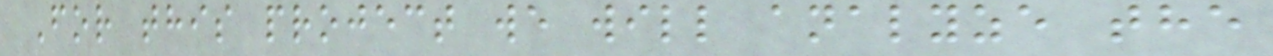For this project we will analyze the
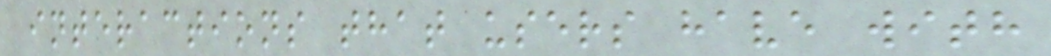interactions that users have with
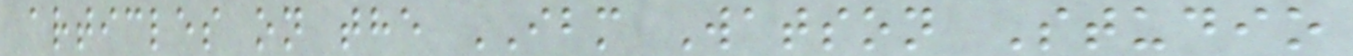articles on the IBM Watson Studio
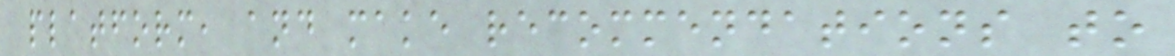platform, and make recommendations to
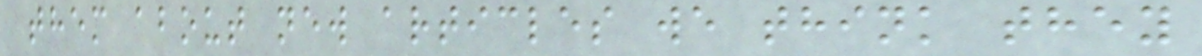them about new articles we think they
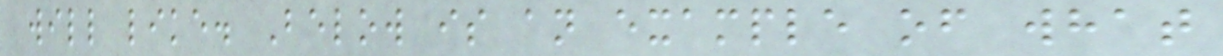will like. Below is an example of what
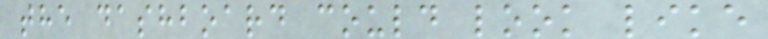the dashboard could look like
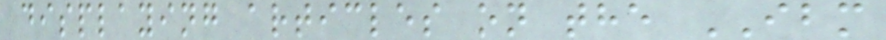displaying articles on the IBM
